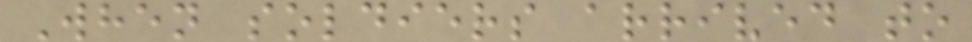When soldiers arrived to
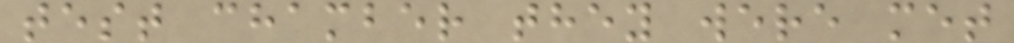test chamber they were met
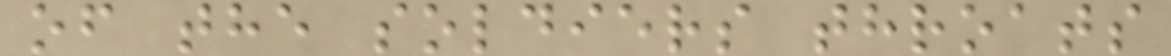of the soldiers throats
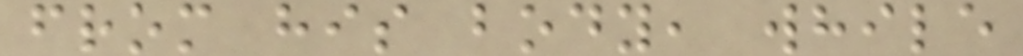from his body, while
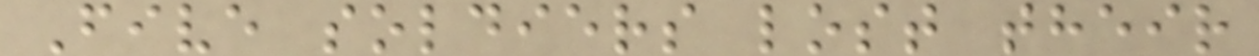Five soldiers lost their
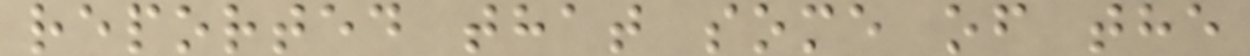reported that some of the
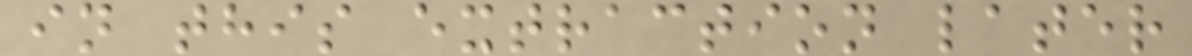in this extraction later
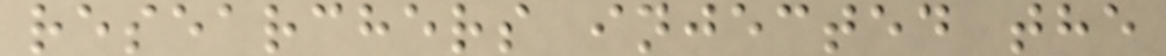researchers injected the
